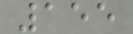155
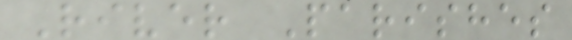River Parishes
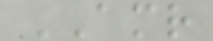AMR
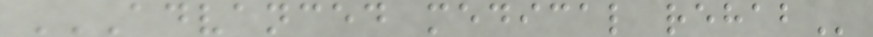ADVANCED MEDICAL REHAB
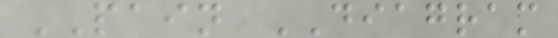PAIN DIAGRAM
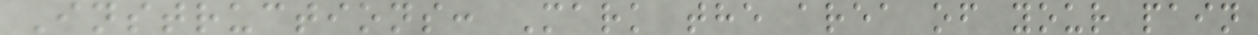Instructions: Mark the area of your pain
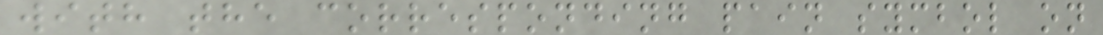with the corresponding pain symbol on
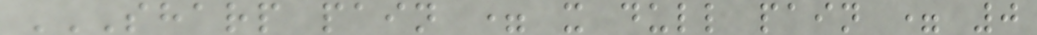SHARP PAIN = X DULL PAIN = 0
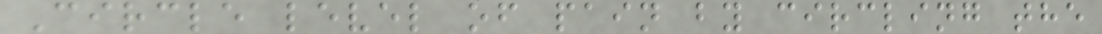Circle level of pain by circling the
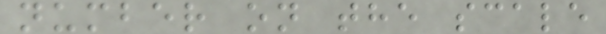number on the scale
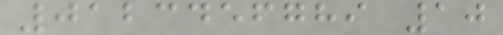0123456789 10
